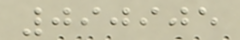090905
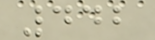442
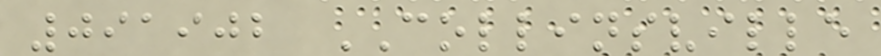091902 COLLINSVILLE
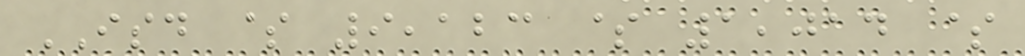ISD $ 9,123 $ 1,014 $
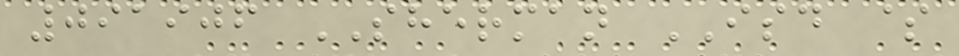091906 SHERMAN ISD $
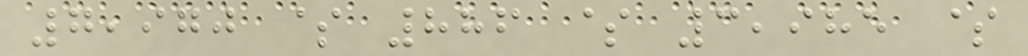7,970 $ 886 $ 3,985 $
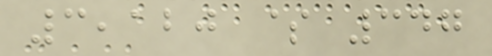3,120 $ 347
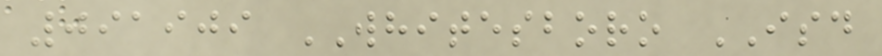091909 WHITESBORO ISD
